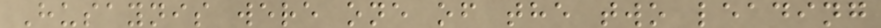Husaynis were one of the two leading
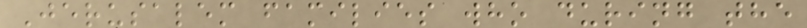Jerusalem families who during the
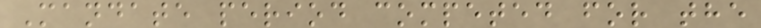Mandate period competed for the
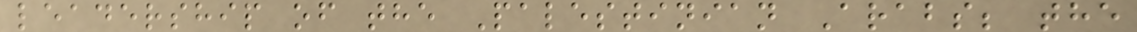leadership of the Palestinian Arabs; the
